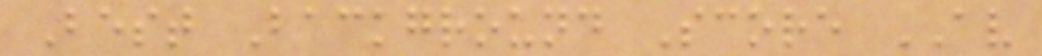Best Background Score AV
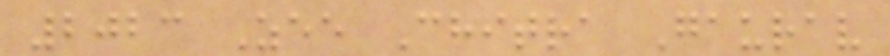2023 Zee Chitra Gaurav
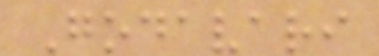Godavari
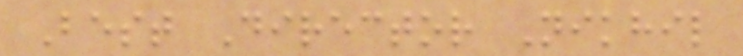Best Director Nikhil
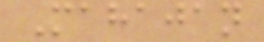Mahajan
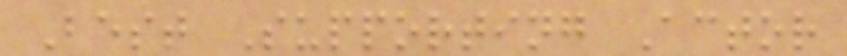Best Supporting Actor
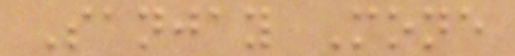Sanjay Mone
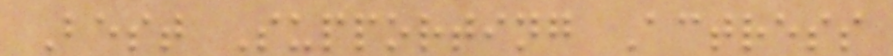Best Supporting Actress
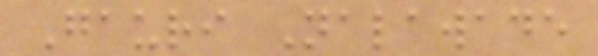Gauri Nalawade
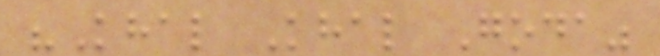"Khal Khal Goda"
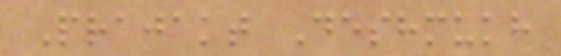Prajakt Deshmukh
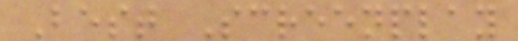Best Screenplay
